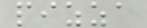pizza
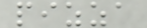pizza
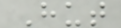Hut
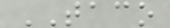TACO
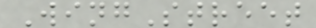WingStreet
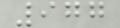977
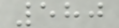580
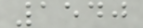1540
